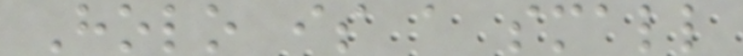Holo is a small
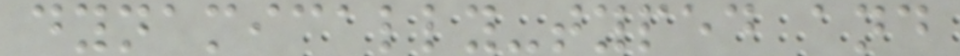dynamically-typed and
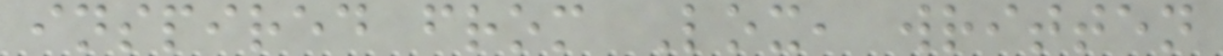inspired from Lox, written
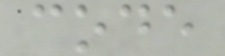code
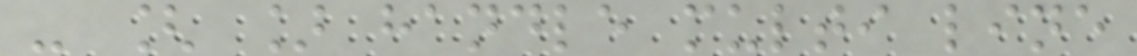- [ ] handle multi line
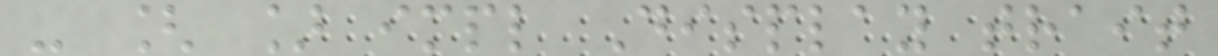- [ ] impl Display trait
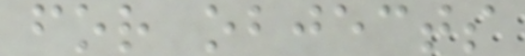for objects
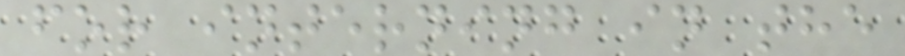for interning in the
